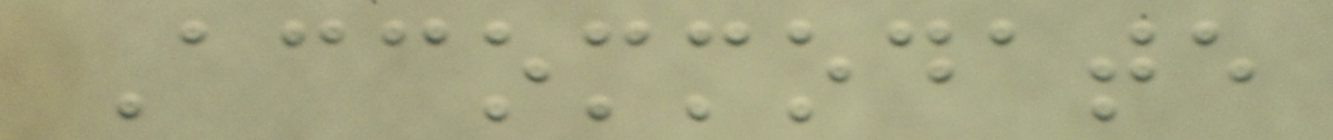Accommodate
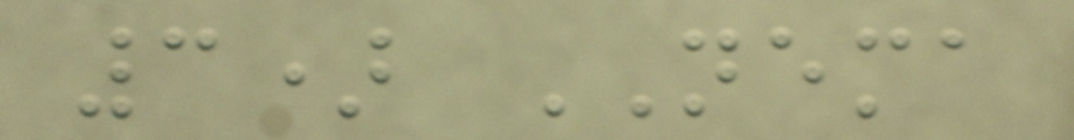3) NEMA
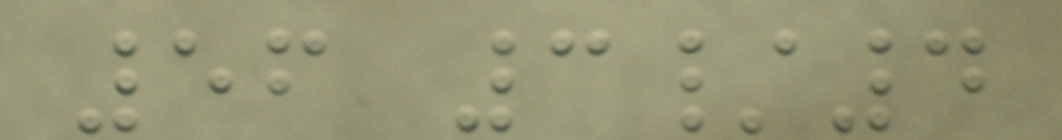56 3/4
